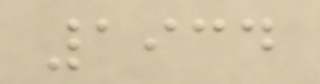1934
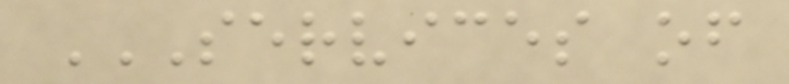SERVICES OF
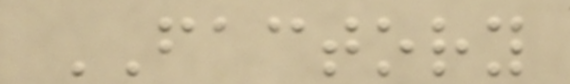FACTORY
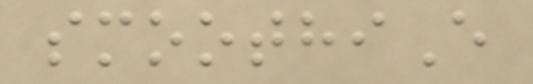smoothiE
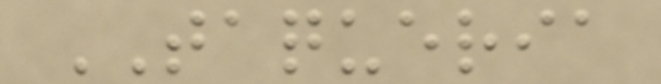TAQUERIA
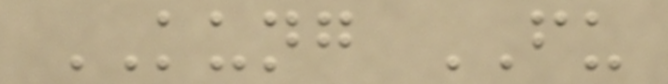KUNG FU
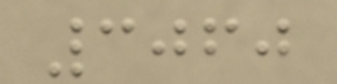3060
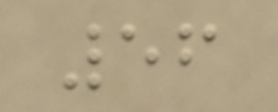56
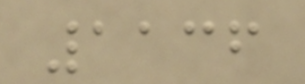1136
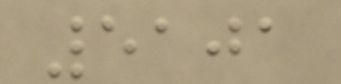5101
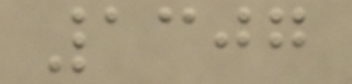1307
